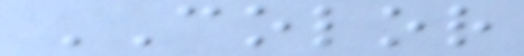COLOR
